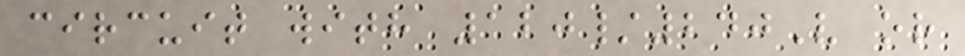circuit with 120/240V or
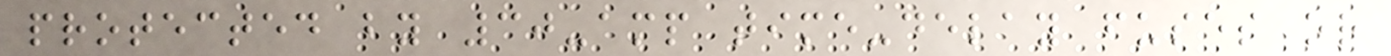protected by 30-amp time-delay fuses or
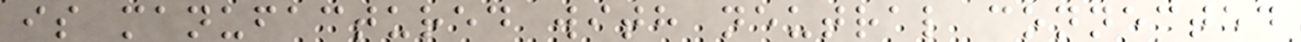is manufactured with neutral connected
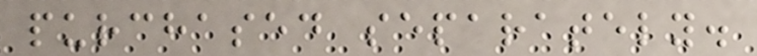purchased separately.
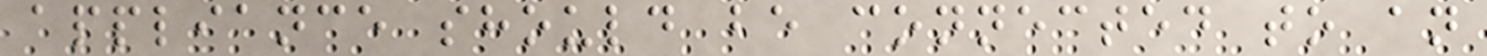appliance should be connected to an
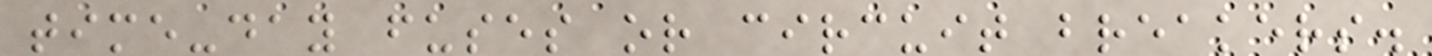time-day fuses or circuit breakers.
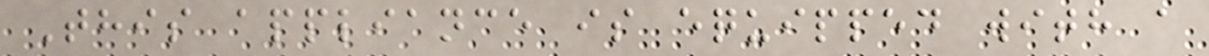This appliance is equipped with a
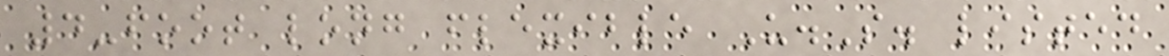4-foot long flexible U.S. listed
